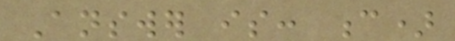Answer is: c)
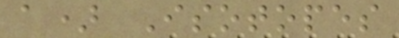a) Isotopes
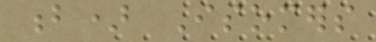b) Isomers
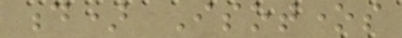d) Isotones
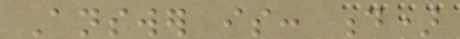Answer is: d)
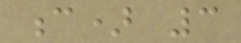c) 3
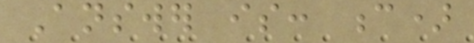Answer is: c)
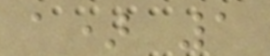a) 1
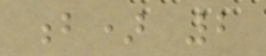b) 2
